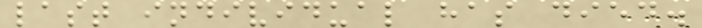last individual has died.
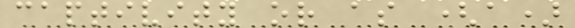captivity or as (a)
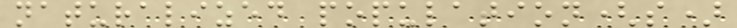naturalized population(s)
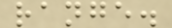range.
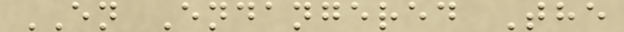EN Endangered The
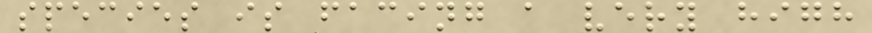species is facing a very high
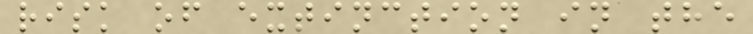risk of extinction in the
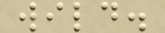wild.
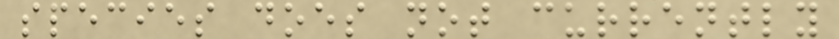species does not currently
